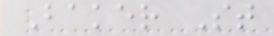Baker St
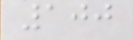100
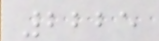2225
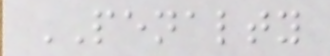PENALTY
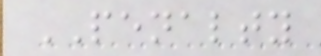PENALTY
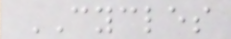CYCLES
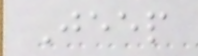Jeep
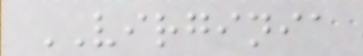VIRGINIA
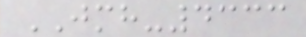JMH-4333
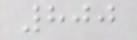800
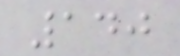140
